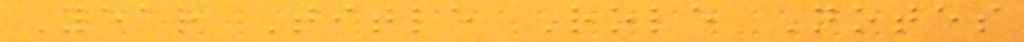Year Title Role Notes
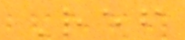Ref
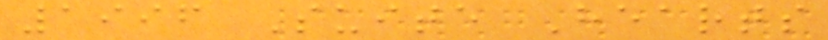1996 Suite Hearts
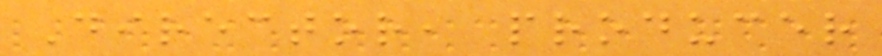Director, producer
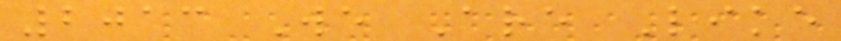2013 We Are Like
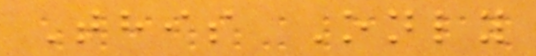This Only
